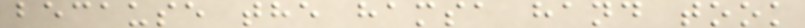because the hamsa hand took
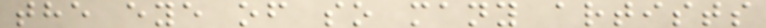the eye of so many artists
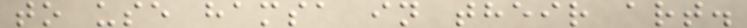to use hamsa in their art.
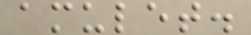amulet.
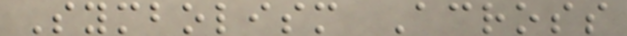Symbolism Across
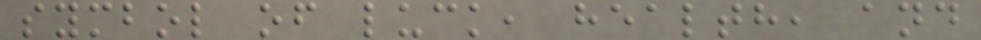symbol of luck, health, and
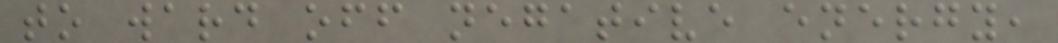to ward off negative energy,
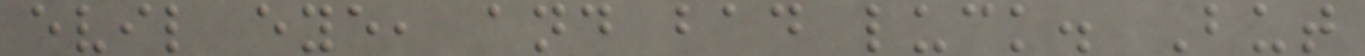evil eye, and bad luck. But
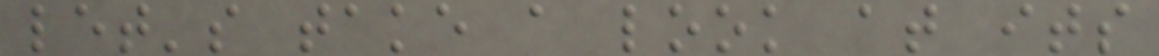let's take a look at its
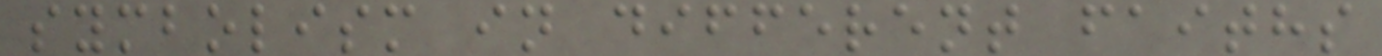symbolism in different faiths
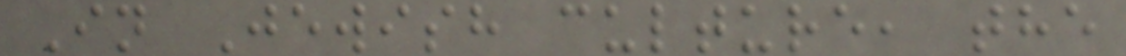In Jewish culture, the
